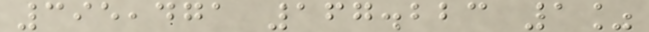395,471 167.223 1%
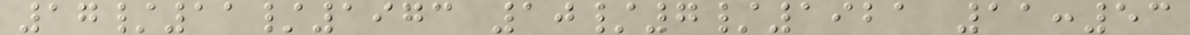17/11/1973 10/7/1921 11:53
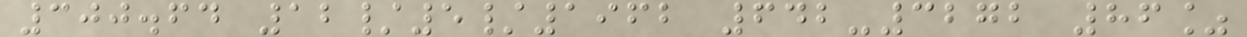300.64 12/5/1962 642-3272 86%
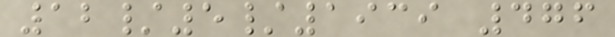12/5/1939 476
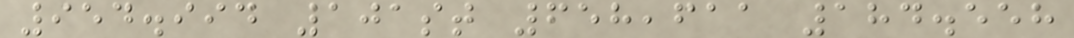954.994 101st 658,611 184.558
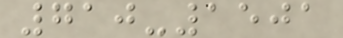710-1501
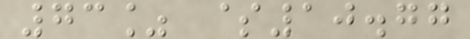73% $10.77
